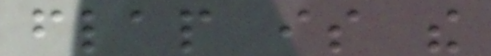flap is the
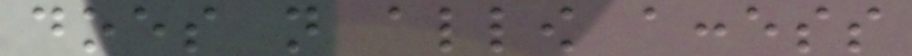does not allow access
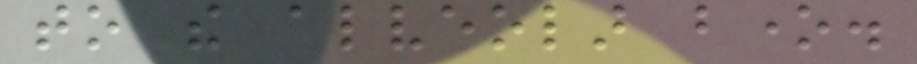to the alveolar bone.
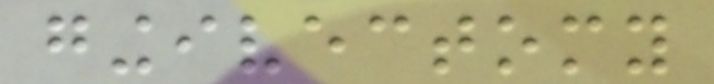gingivectomy
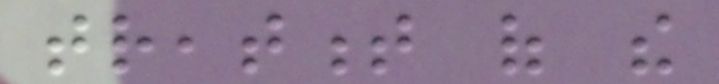treatment of the
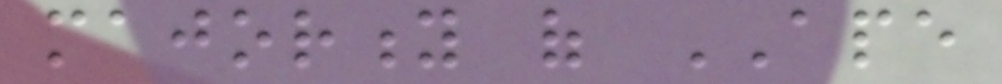majority of APE
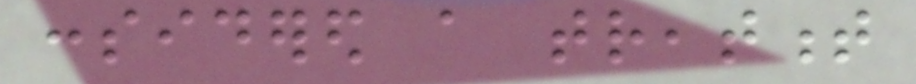considered a treatment
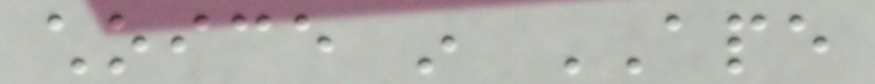choice in APE
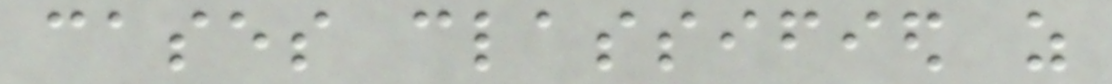cases classified as
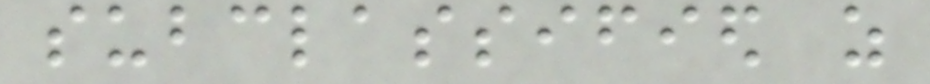subclassified as
